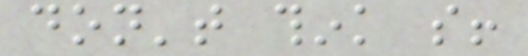don't think so!
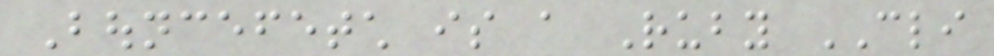Bouncefetch is a Ruby CLI
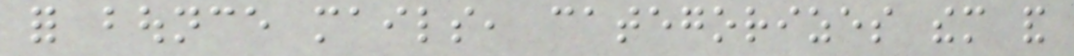for bounce mails, categorizes them and
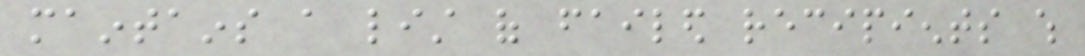maintains a list of failed recipients which
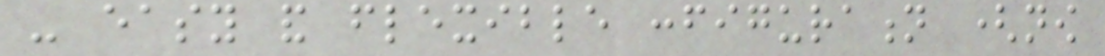- easy and flexible configuration (now
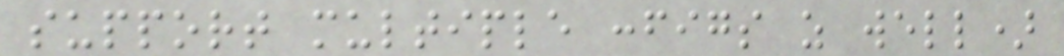support multiple configs as well)
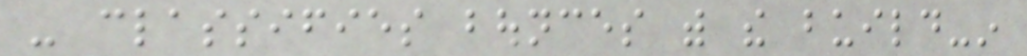- classifies bounces with the build-in
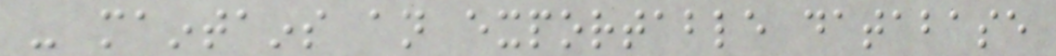- maintains an exportable database
